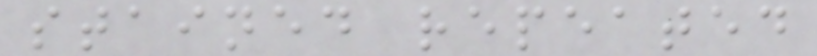stained repeated
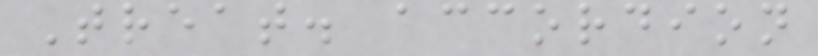Treat. accordion
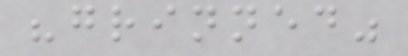"grinned"
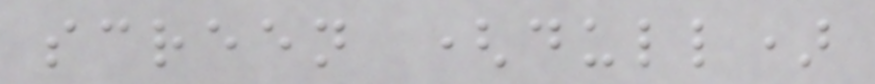screen (dull)
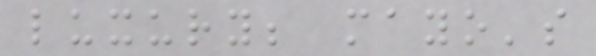luxury; mayo's
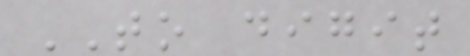TO digit
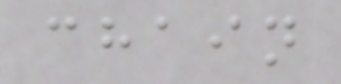chain
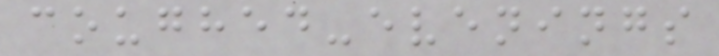coughed-evenings
